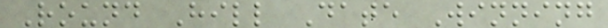Round Hill Date Winning
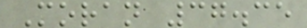Moran 37.35
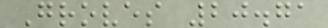Groves 20.71
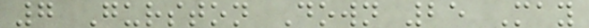7 Gurston Down 25 May
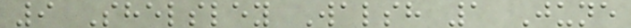9 Shelsley Walsh 1 June
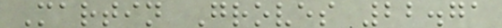Martin Groves 22.71
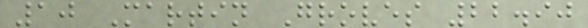10 Martin Groves 22.90
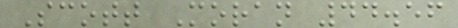Scott Moran 44.56
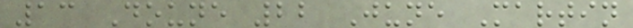13 Doune 22 June Martin
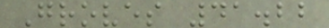Groves 41.22
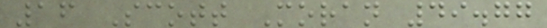16 Scott Moran 49.77
